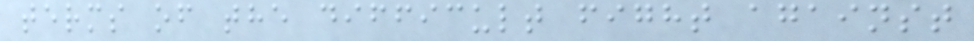terms of the difficult fight against
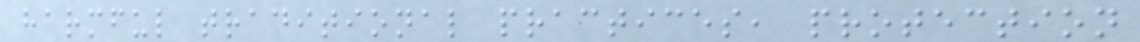harmful traditional practices, protection
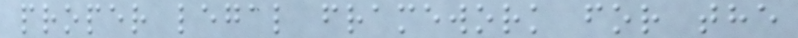proper legal framework for the
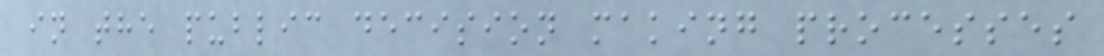in the public decision making processes
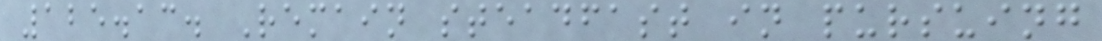125.13. Remain steadfast in pursuing
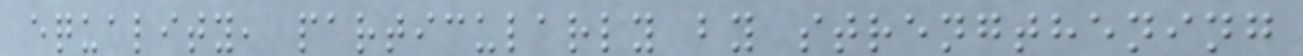equality, particularly by strengthening
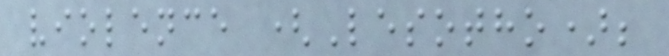violence (Lesotho);
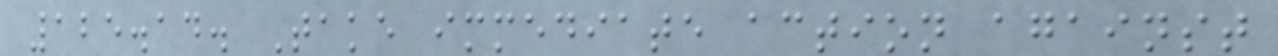125.14. Take immediate action against
